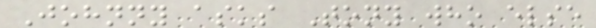Johnny asks Tony who else
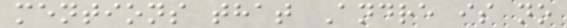mentions that Andre is no
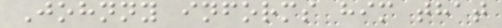Johnny informs him that
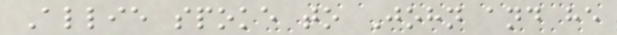Allie spoke to John and he
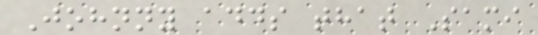Johnny adds that Sami
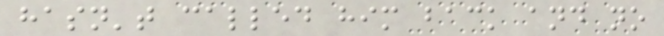hasn't called him back and no
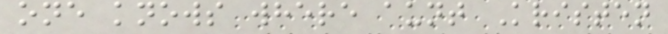one knows where aunt Kristen
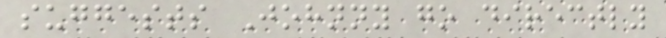suggests Johnny go directly
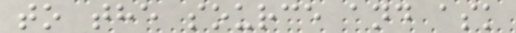to the source and ask
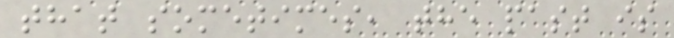that sometimes, the past is
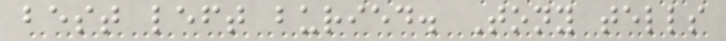best left buried. Tony tells
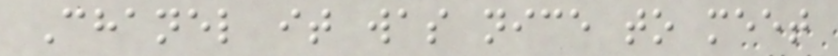Chanel it was nice to meet
